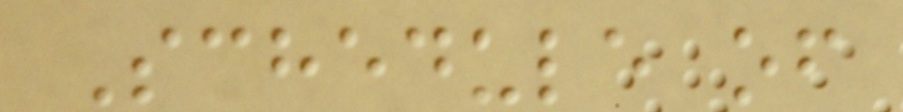Schedule of
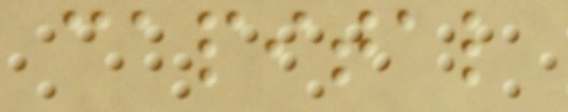capital
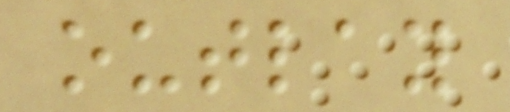outlay
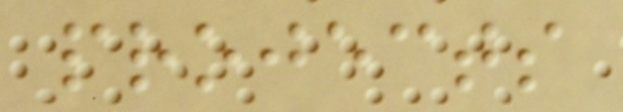projects
